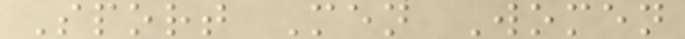Sport Men Women
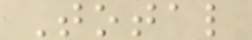Total
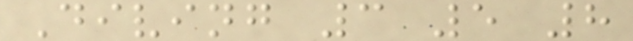Diving 3 5 8
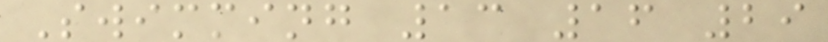Swimming 13 16 29
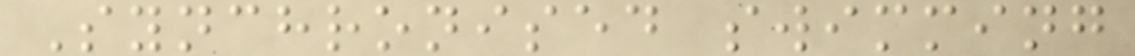Synchronised swimming
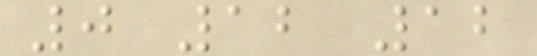0 12 12
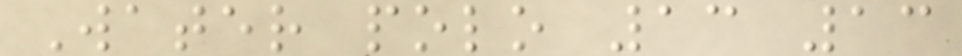Water polo 13 13
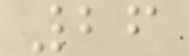26
